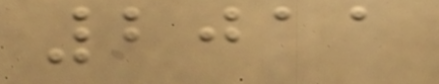2011
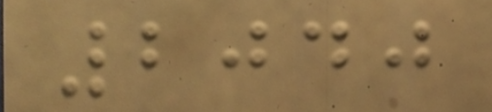2040
